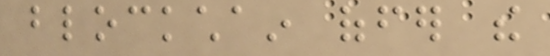blockchain offer the
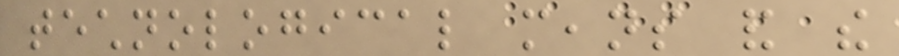technological means and the
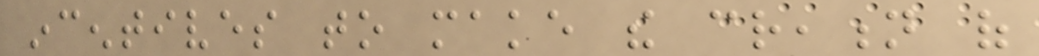incentives to make the creation of
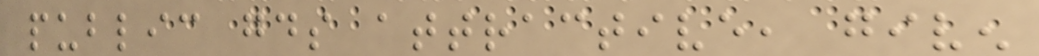public goods attractive, given
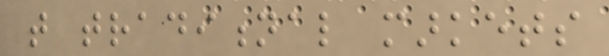that traditional markets
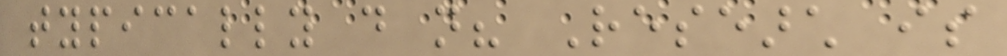typically do not? Research is
